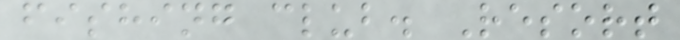fishing club. Resort
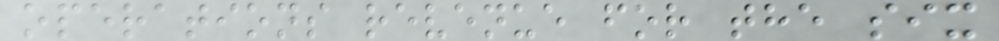operations revenue for the six
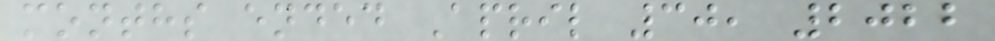months ended April 30, 2022
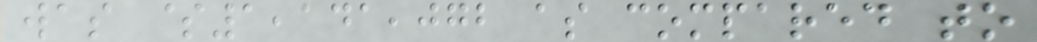was $1,141,072 as compared to
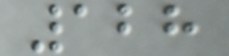128
